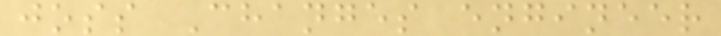joss Changes engineer
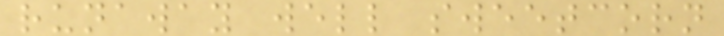runaway well sweetcorn
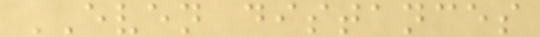EVEN distances
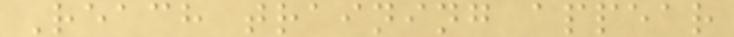Reach training appear
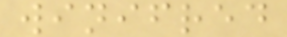winifred
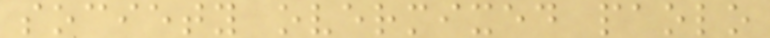society overmixed paolo
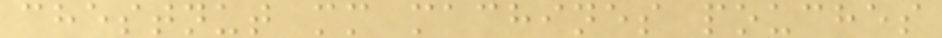chestnut mm machines pouches
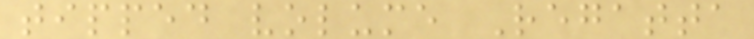tipped volume Regatta
